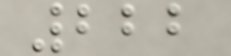222
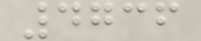4736
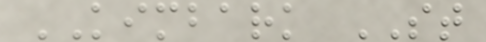KIMBARK ST
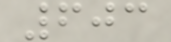603
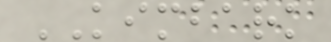KIMBARK
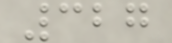327
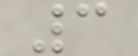3
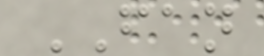FAN
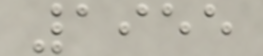1955
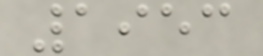1953
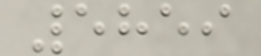5859
